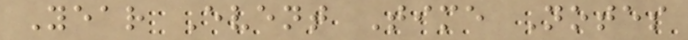Year Event Time Notes
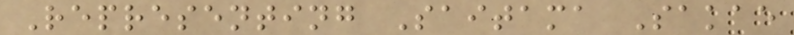Representing Saitama Sakae
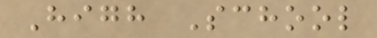High School
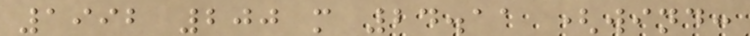1992 200 m 24.11 (wind:
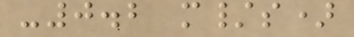-0.2 m/s)
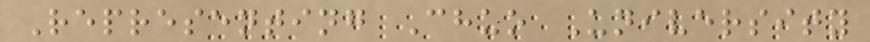Representing Chuo University
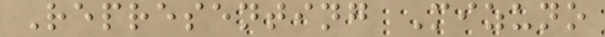Representing Mizuno
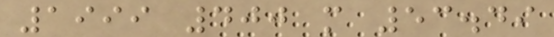1999 400 m 53.49
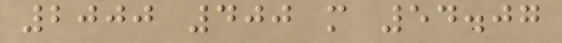2000 400 m 54.07
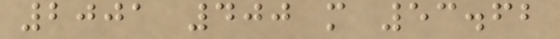2001 400 m 53.62
